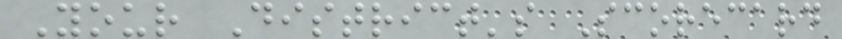Your District's Scorecard
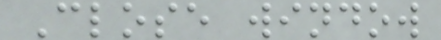Close window
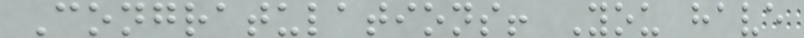Congratulations! You have
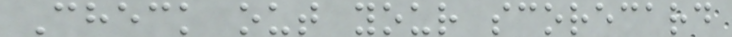Check out your scorecard
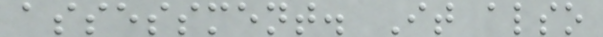assessment. It also
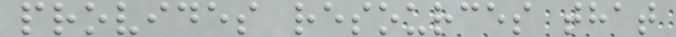provides resources that
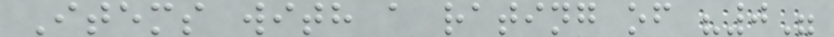Items with a rating of "0"
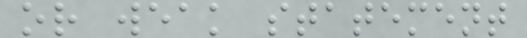or weak statement
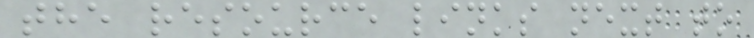the resource links next to
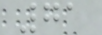71
